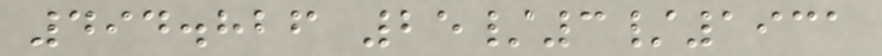494.826 25/3/1931
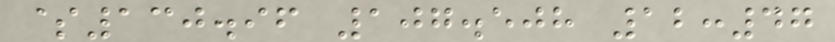$130.96 107.508 12:47
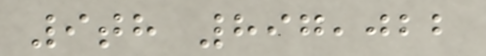9th 897,022
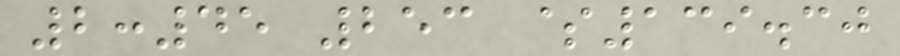2:45 253 $139.30
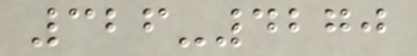326-4270
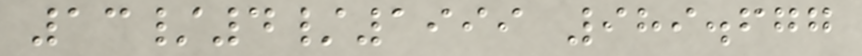13/4/1999 989.677
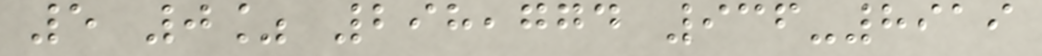5 0% 298,774 936-8919
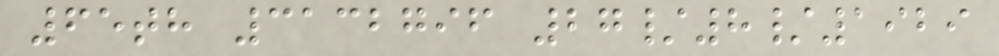65th 3132796 27/8/1929
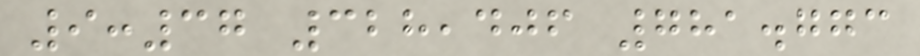9:37 328,406 781.773
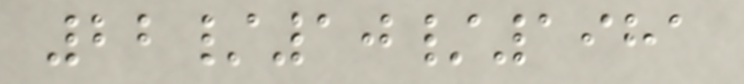22/10/1981
